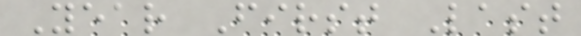Year First Last
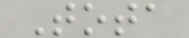Tota
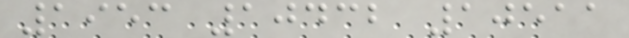1953 10432 10511
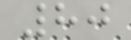80
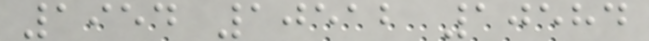1954 10512 10584
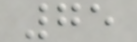75
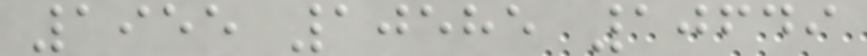1955 10585 10649
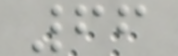66
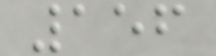156
